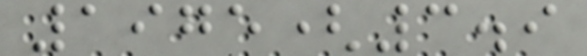1975(3.9
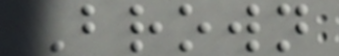Brown
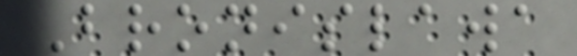Bronislawa
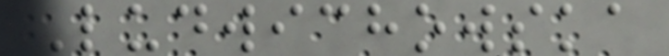Ludwichowska
